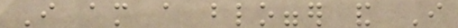I am a blogger and I
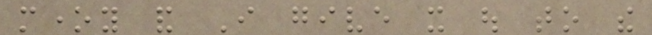money and I give it out to the
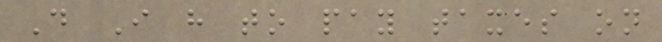Do I have to pay taxes on
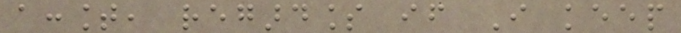account, regardless if I keep
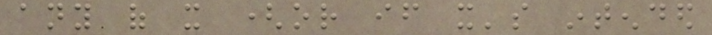any of it (or if it's intended
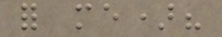for me)?
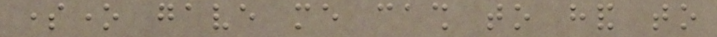someone gave me cash to hand to
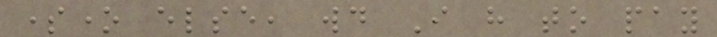someone else, would I have to pay
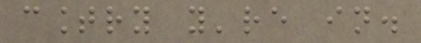country you're in.
